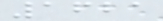1621
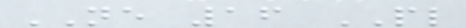NE 16 PL
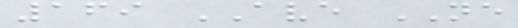169 AVE NE
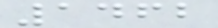1462
